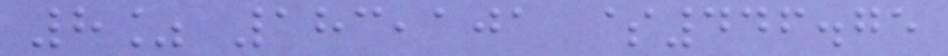8% 183,101 $446.75
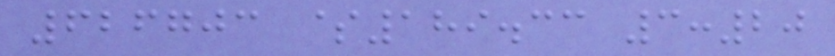626703 $189.33 3:20
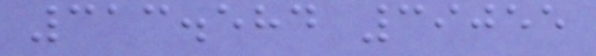313.584 39055
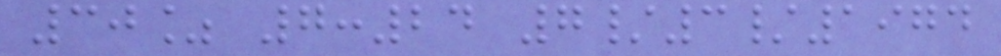30% 7:24 7/3/1974
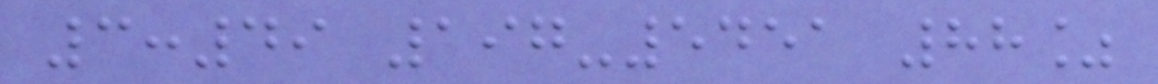3:49 197-5451 88%
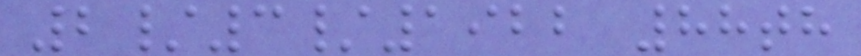2/3/1922 88th
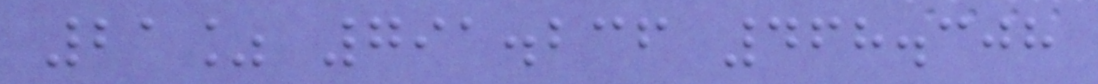21% 791.236 468.308
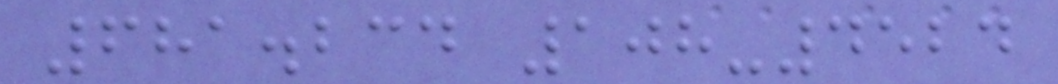681.234 108-4524
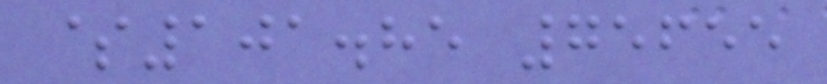$101.85 75655
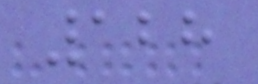128
